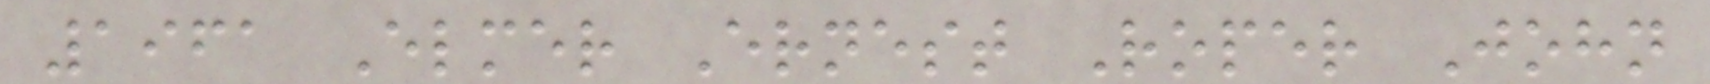1961 Elmer Ernest Roper John
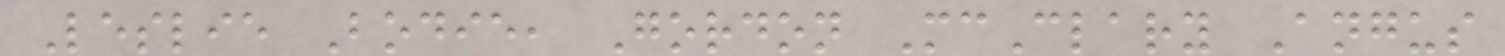Leslie Bodie, Gordon McClary Angus
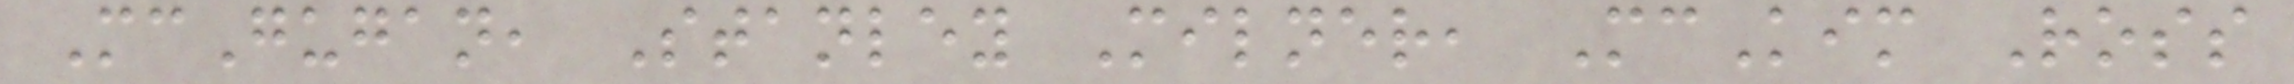McGugan, Stanley Milner, McKim Ross
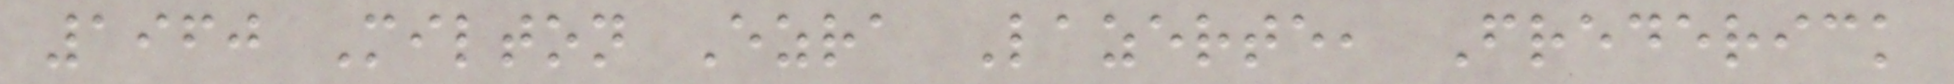1960 Milton Ezra Lazerte, Frederick
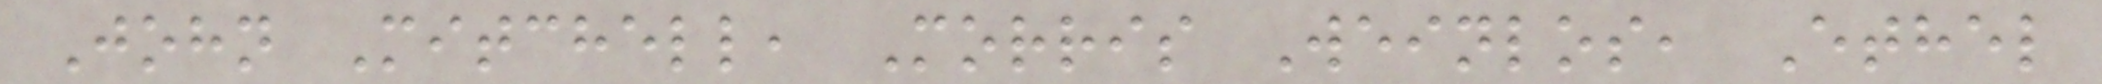John Mitchell, Morris Weinlos, Ethel
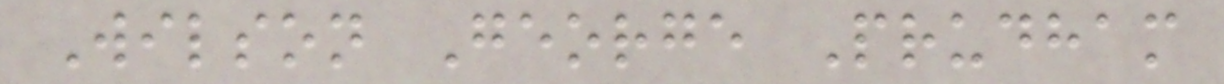Wilson George Prudham
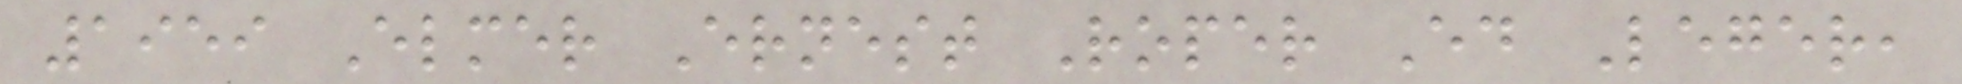1959 Elmer Ernest Roper Ed Leger,
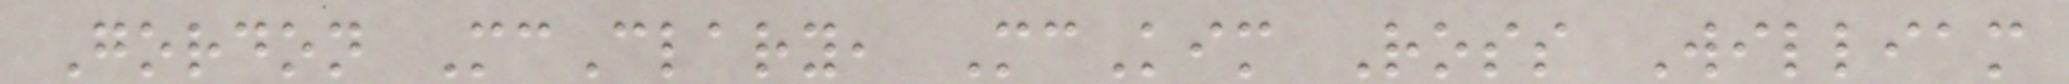Gordon McClary, McKim Ross William
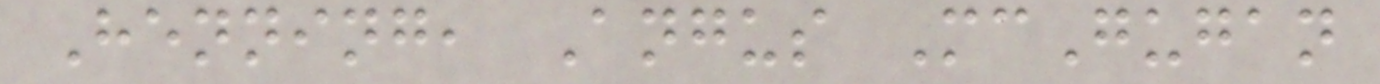Henning, Angus McGugan
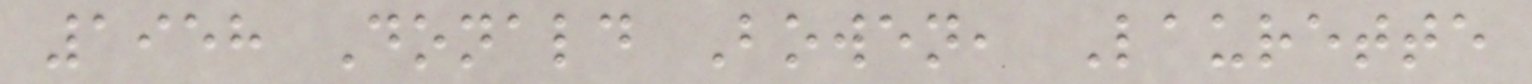1958 Donald Bowen, Laurette
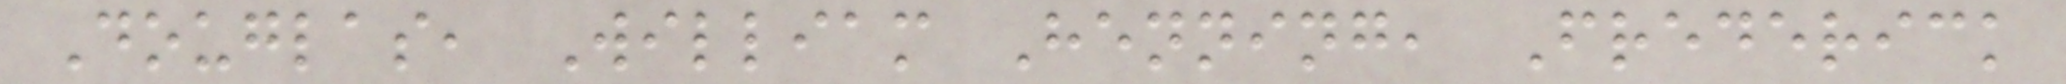Douglas, William Henning, Frederick
